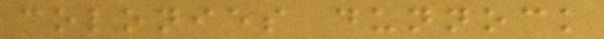colonies dunnock
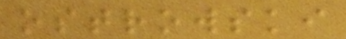ostrowski
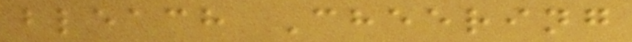bleach Cheering
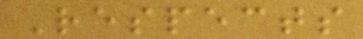Respects
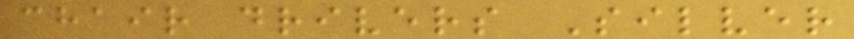chair drivers Silver
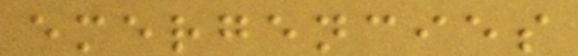emergencies
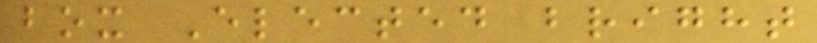box Elected bright
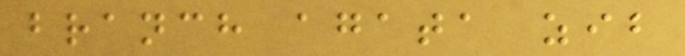branch agata zib
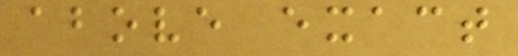above exact
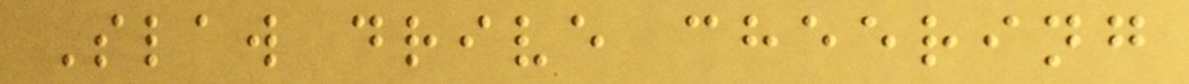Slaw drive cheering
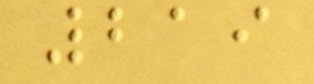219
